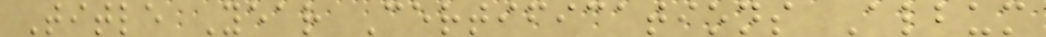Title Year Certifications Album
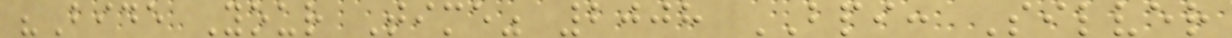"Bide Your Time" 2008 BPI: Silver
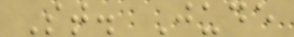St. Jude
